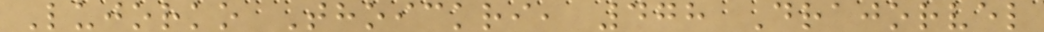Lujorko Thoickri, 478 Drajorvel
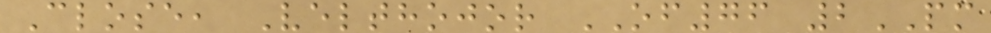Close, Velthojor OF76 2PM
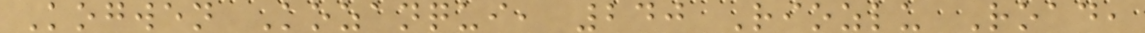Kogwen Kozanqui, 240 Riozlu Road,
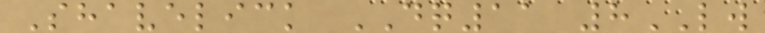Shavelick DQ11 8LW
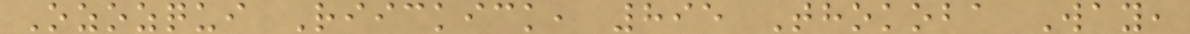Ozozqui Riickick, 895 Thokoba Way,
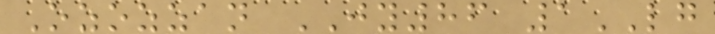Ozozzan JY86 1LG
